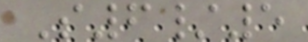S6/5
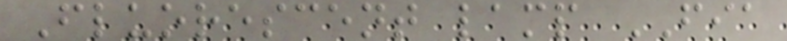Fluorescent lamp FIA
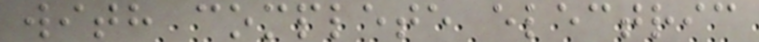with complete electric
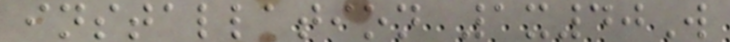installation 1x40W
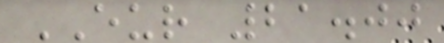EUR 21.00
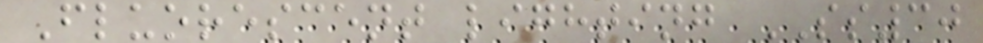Fluorescent lighting SS30
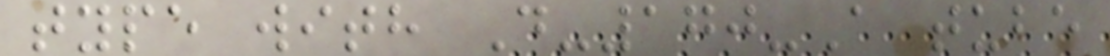type with D-170-A tube
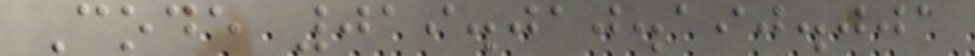Code 019.010.190.001
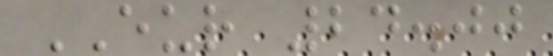EUR 24.00
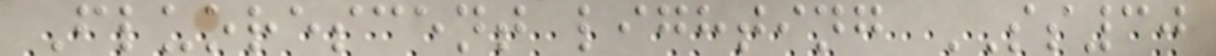Fluorescent lighting SS30
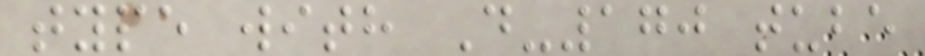type with D-170 tube
